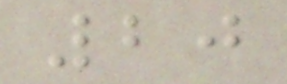20
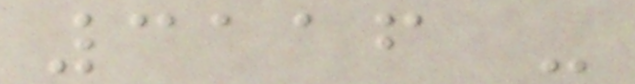3116 -
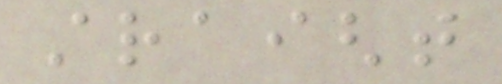straight
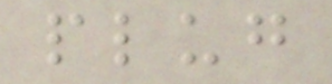plug
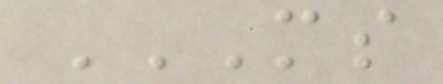MS
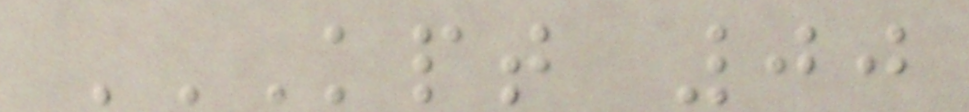KPT 00
